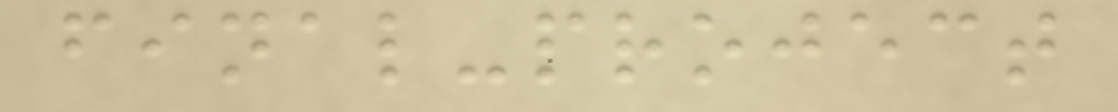final-project
